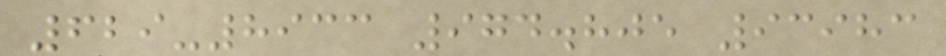629-8933 974.805 93983
